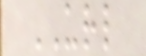URL
